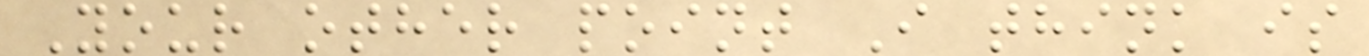Your other point I think is
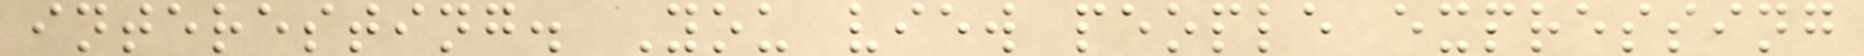interesting. You view people expressing
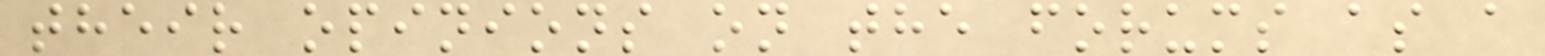their opinions on the forums as a
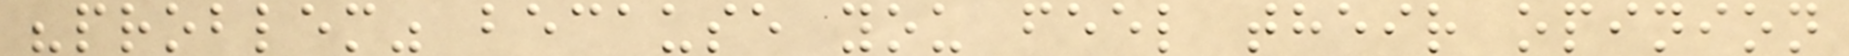"problem" because you feel their opinion
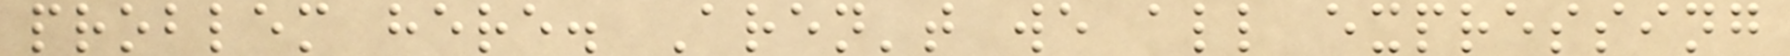problem here. Aren't we all expressing
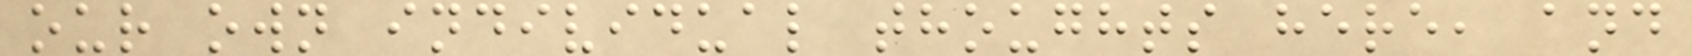our own individual thoughts here, and
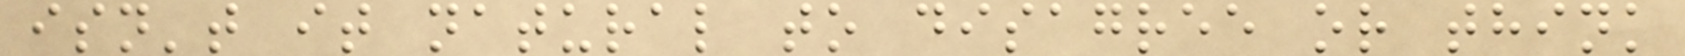isn't it natural to disagree or think
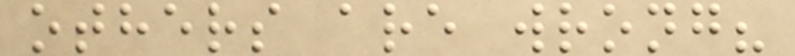others are wrong?
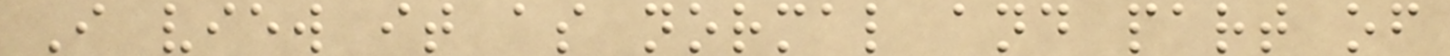I view it as normal and part of
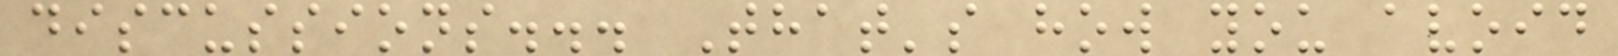discussions... That's how you avoid
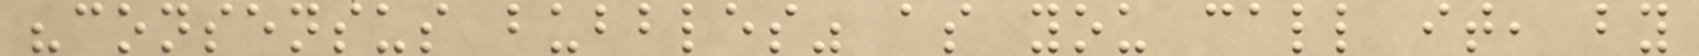"consensus bubbles" as you call it, by
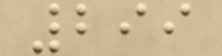299
